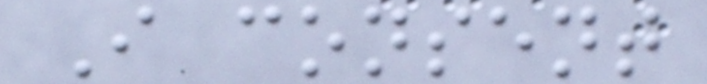I consent
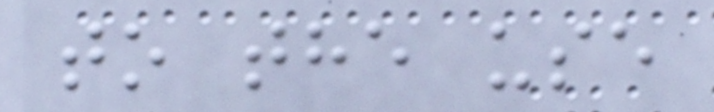to the use
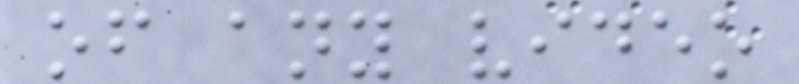of any video
